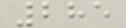285
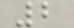2
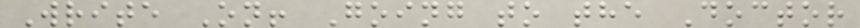Write On! Going to the Doctor
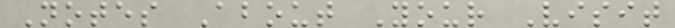Notes About Your Visit
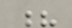?
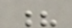?
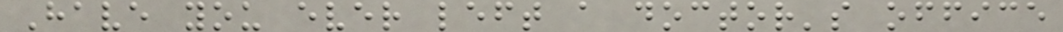Have you ever left a doctor's office
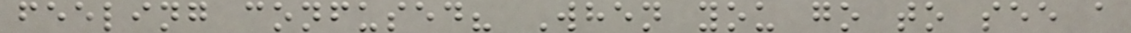feeling confused? When you go to see a
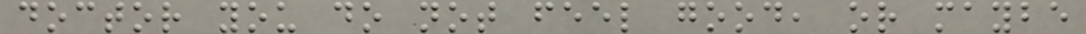doctor you do not feel good, or maybe
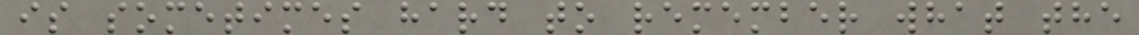is sometimes hard to remember what the
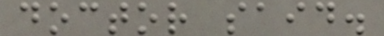doctor said.
